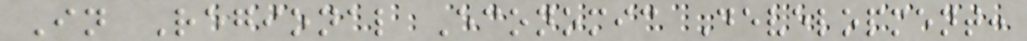In Regional Economic Development:
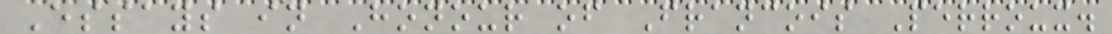Essays in Honour of Francois Perroux.
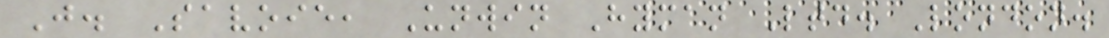J. Savoie, Unwin Hyman Ltd. London.
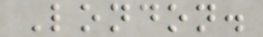London.
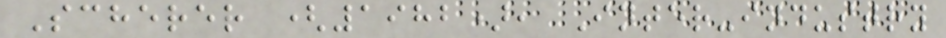Scherer (1982), Inter-industry
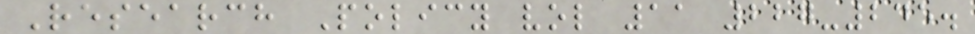Research Policy vol 11 227-245.
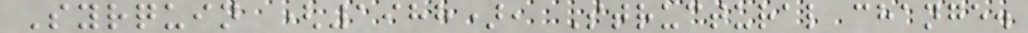Syrquin (1988), Structural change.
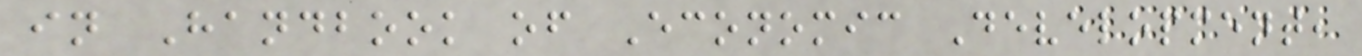in Handbook of Economic Development,
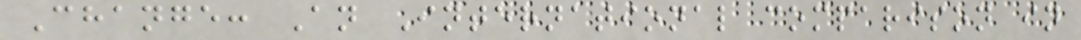Change: An International comparison in
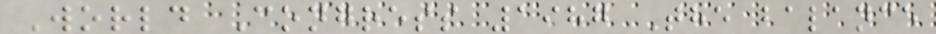World Congress 1987 The balance
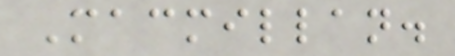Macmillan.
